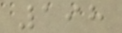198
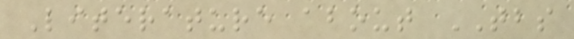Literature about TBS
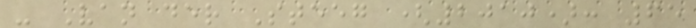- Van der Steeg (2010): 65
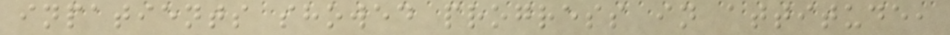inpatients showed progress in attitude,
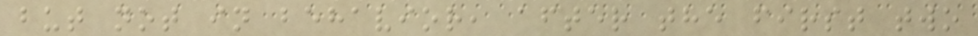but not in behavior, after the first two
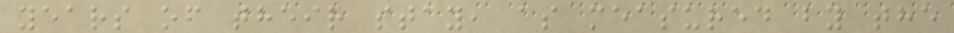years of their stay, as measured by the
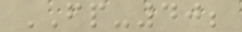FP-40;
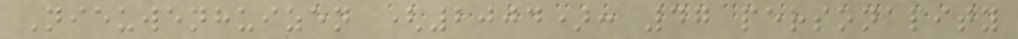Nieuwenhuizen (2004): 47 personality
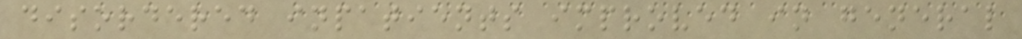disordered inpatients improved in general
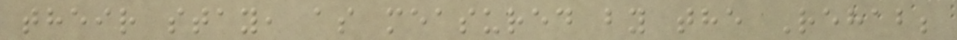their stay, as measured by the Rehab;
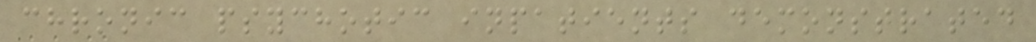chronic psychotic inpatients demonstrated
